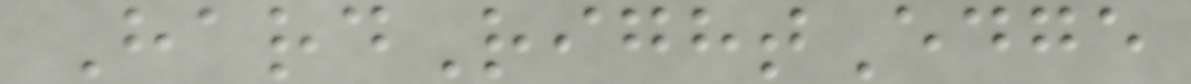HardRightEdge
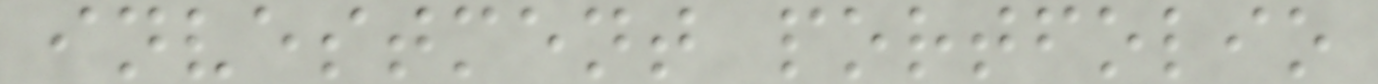investment portfolio
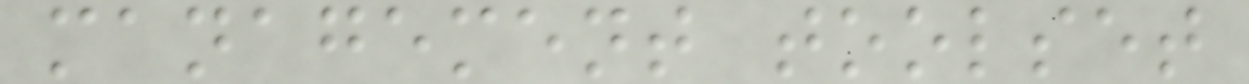management toolset
